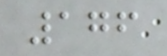176
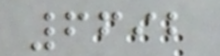6692
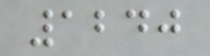1240
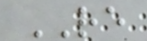RE
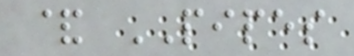& PIPES
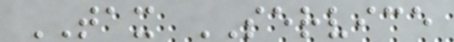TAX SERVICE
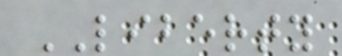LIBERTY
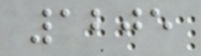1205
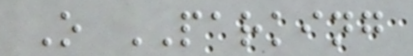O PARKING
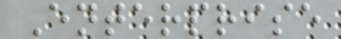Enterprise
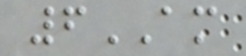6AM
